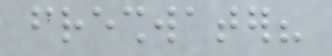freshwater?
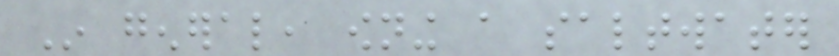In general, owning a saltwater
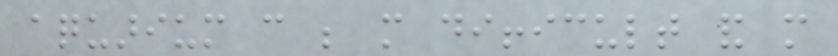aquarium can be more difficult and more
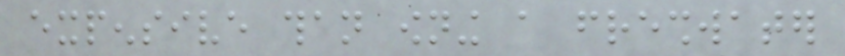expensive than owning a freshwater
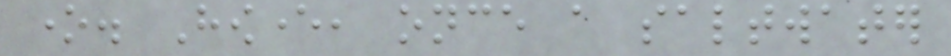one. However, once a saltwater
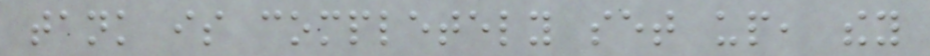tank is completely set up, they
